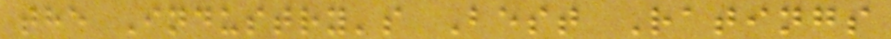the Industry's Best Ratings
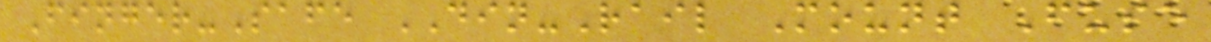Finger-Safe DIN-Rail Mount Fuse
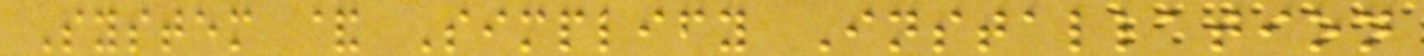System & Simplify Installation
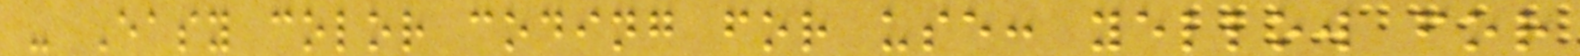- Easy color coding for use: yellow for
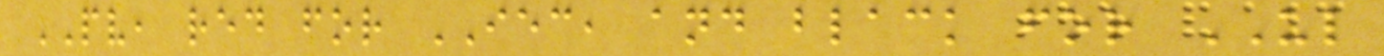PV, red for IEC, and black for UL
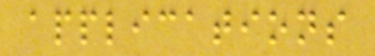applications
